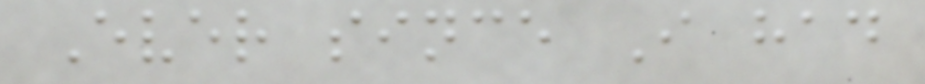Ever since I had
